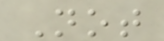Not
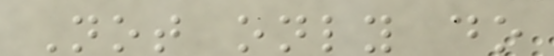Not only do
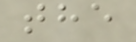the
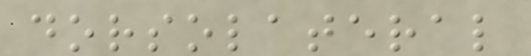dorsolateral
